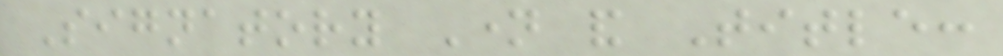Signatory Name and Title:
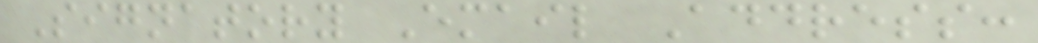Signatory Email Address:
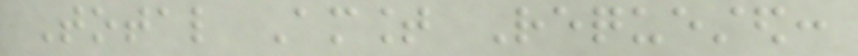Total Amount Requested:
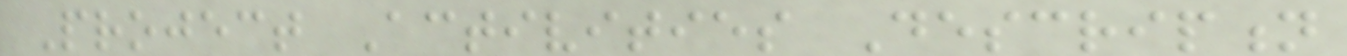Project Activities Description
